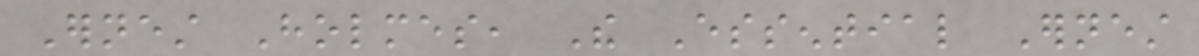Ernest Holmes, The Essential Ernest
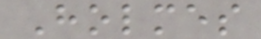Holmes
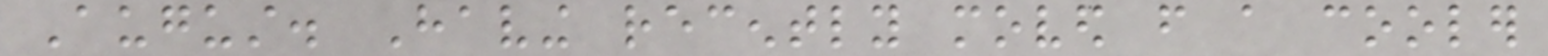August. Having recently moved from a cooler
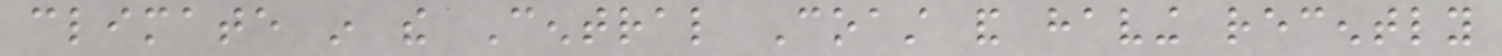climate in the Central Coast and having recently
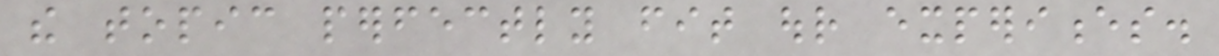the topic perfectly fit our experiences.
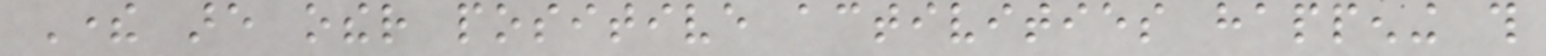There are other positive activities happening this
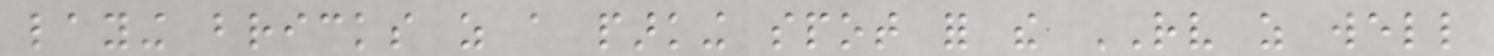laying bricks as a parking spot for the RV as well
